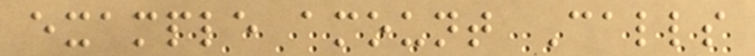example amount Calls
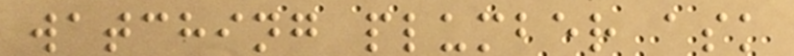watching plumber ask
